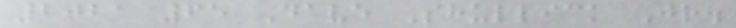2021 65 Dave Shullick Jr.
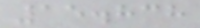15.838
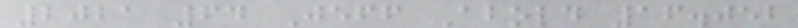2021 64 Jeff Abold 16.052
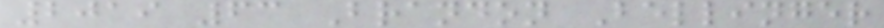2019 63 Brandon Bellinger
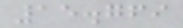15.769
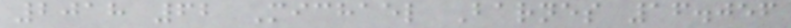2018 62 Michael Barnes 16.056
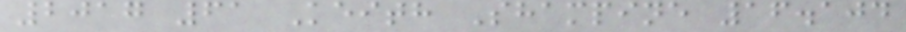2017 61 Keith Shampine 16.104
